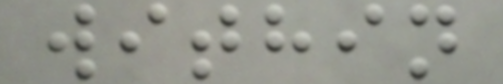within
